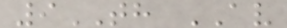9TH AV
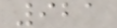921
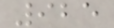925
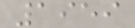1959
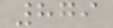879
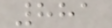881
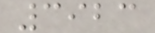3923
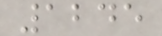1245
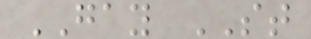GAY ST
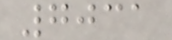7031
